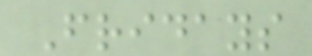Fridays
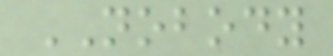NOBODY
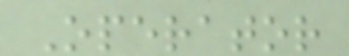Operator
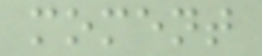moment
